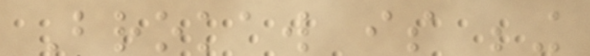Brokaw is being
